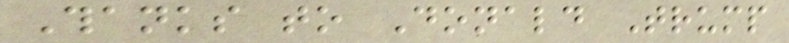Thanks to Donald Trump
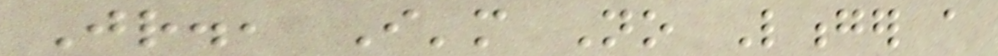Jr., I'm No Longer a
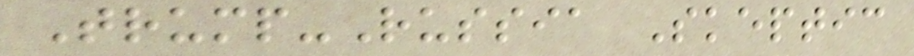Trump-Russia Skeptic
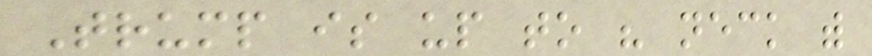Trump is up to his neck with
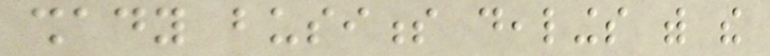shady business dealings with the
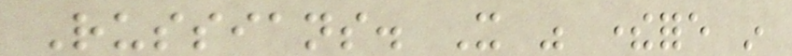Russians. It was therefore in
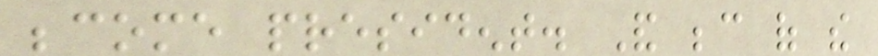become president. And because of the
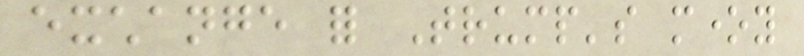exchange for Trump's money
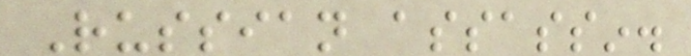Russian assassin.
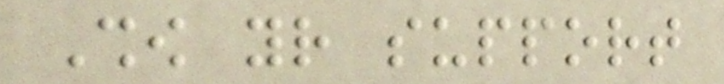Show your support
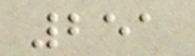251
